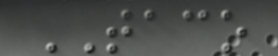TACO
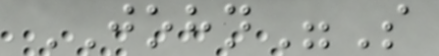JOHN"S
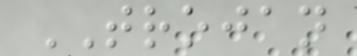TROJAN
